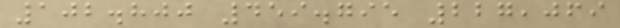102.800 459.795 227,069
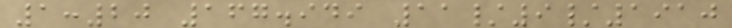1:20 167.949 11/9/1910
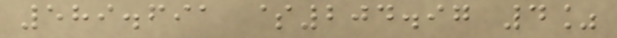589.691 $204.97 4%
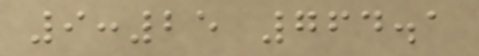9:25 764.1
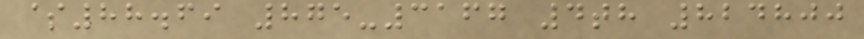$88.69 875-3167 4th 824800
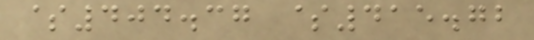$404.37 $415.72
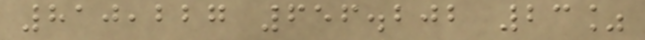810,227 656.202 23%
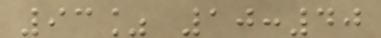93% 10:40
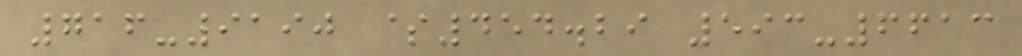716-9190 $454.29 593-6613
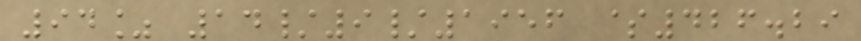94% 14/9/1956 $426.29
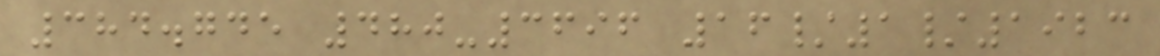384.745 480-3696 16/1/1923
